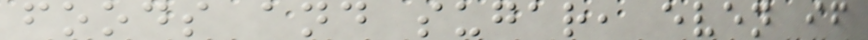foods and sugar, even if
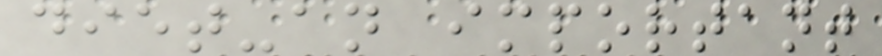diet-an important
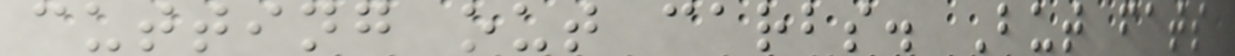cutting out carbs. But fats
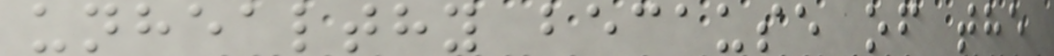unhealthy because of the
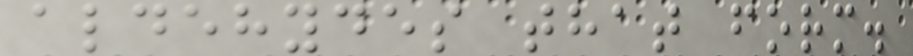aldehydes that form.
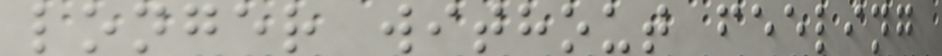longer without feeling
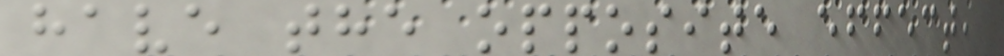have the opposite effect,
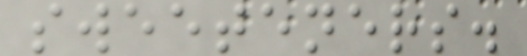sweeteners.
